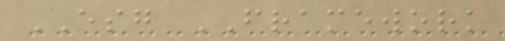ESG FRAMEWORK
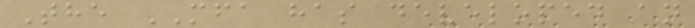The MFA has developed an
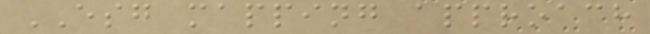ESG mapping approach
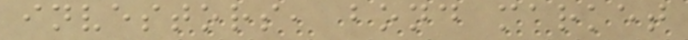investors, bond market
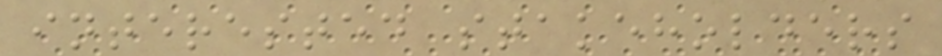interested stakeholders
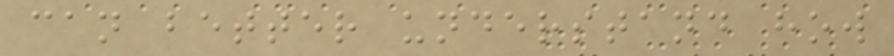can better understand how
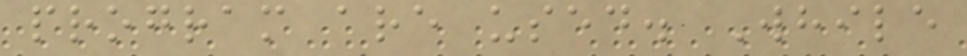program are used. While
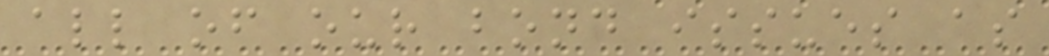all of our bond issues as
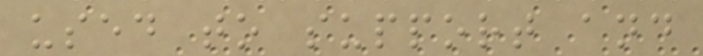used to support and
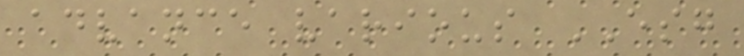advance various ESG
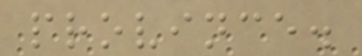province.
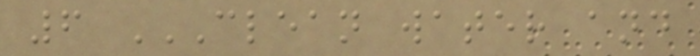6 CLEAN WATER AND
